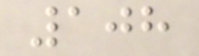108
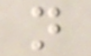n
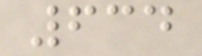634
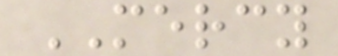MERCY
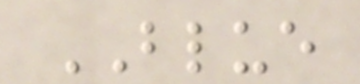BLUE
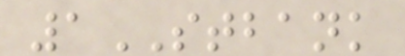1STBANK
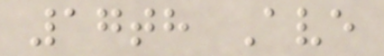17th Ave
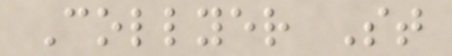Collyer St
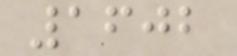1602
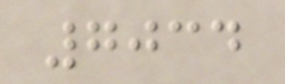7034
